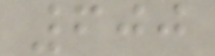600
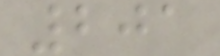201
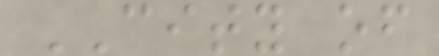CITY of
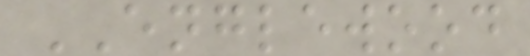ENGLEWOOD
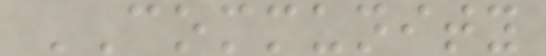COMMUNITY
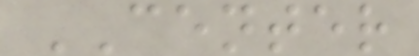CENTER
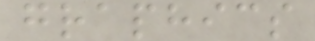graphics
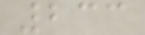233
